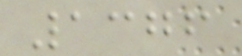1376
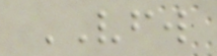VFW
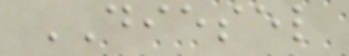DIESEL
